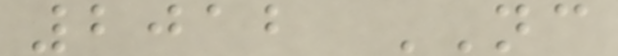2012 NC
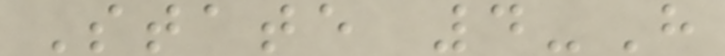State 4-H
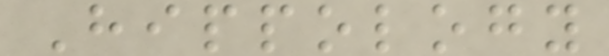Hippology
